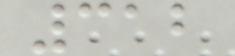312
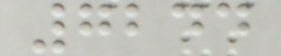7244
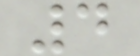4
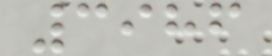3986
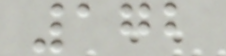172
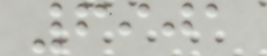6901
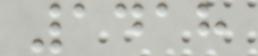1418
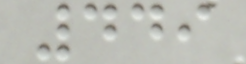449
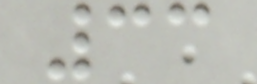33
